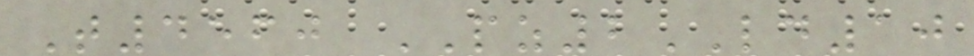T4560 PZ2LD10
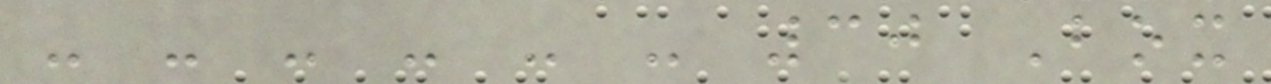- - - - - - 30 Box
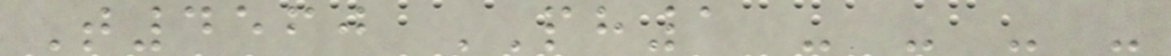T4560 PH1 - - - -
